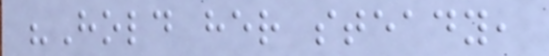"Hold her steady,
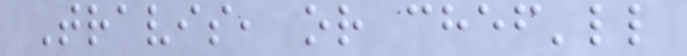Travis, or chef'll
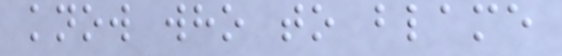know who to blame
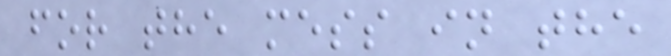for the mess in the
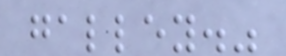galley."
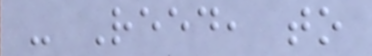- Reed, to
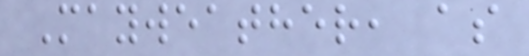Mayweather, as
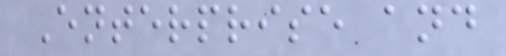Enterprise and
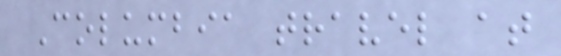Columbia travel at
